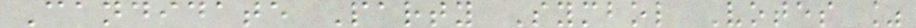Candidate Party Symbol Votes %
